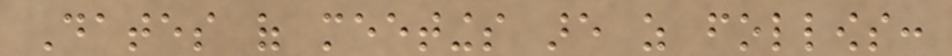Dates of meetings are as follows:
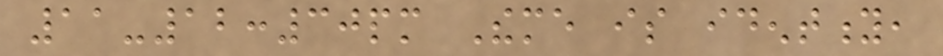11-12:30pm Theme is identity,
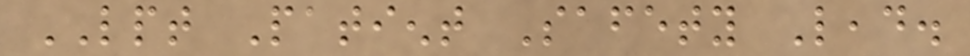LPT Patient Safety Lead.
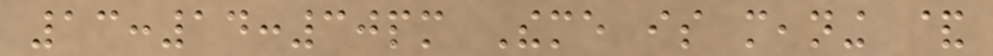13:14:30pm Theme is meaning &
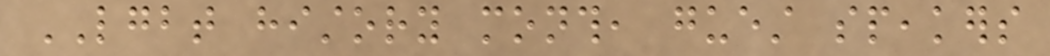LGBT history month, guest speakers
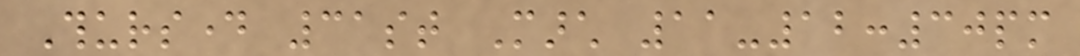Thursday 31st March 11-12:30pm
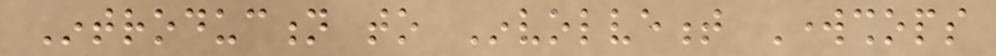Introduction to Involvement Workshops
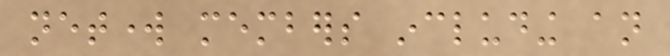network members including an
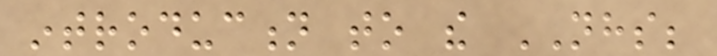introduction to the NHS;
